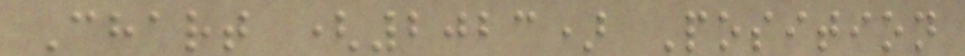Chart (2023) Position
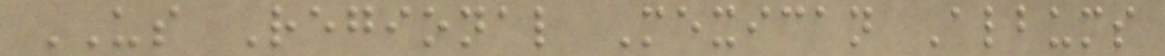US Regional Mexican Albums
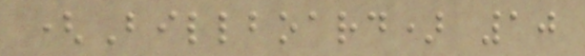(Billboard) 10
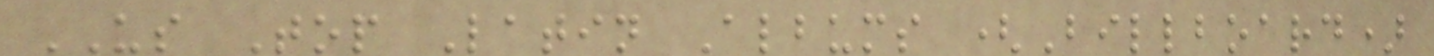US Top Latin Albums (Billboard)
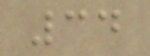34
